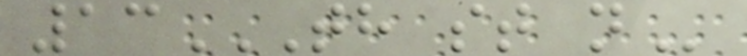13TH ST N
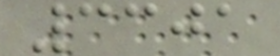3301
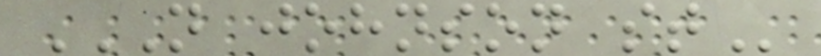N JOHNSON ST
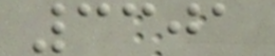3301
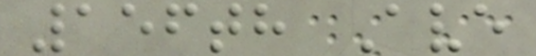156th Ave
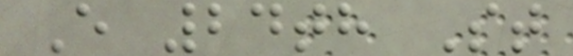E 24th St
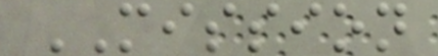MISSION
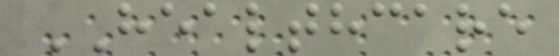HEALTHCARE
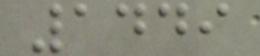1449
